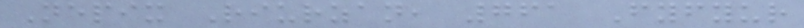Nepix Riurzan, 761 Fyfyur
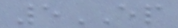5EP
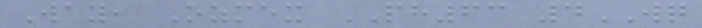Way, Ozmex PH63 4WQ
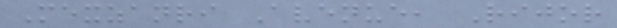Mexzanri Avenue, Rijor
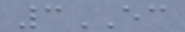3EC
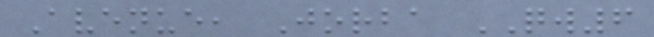Avenue, Jorba QW6
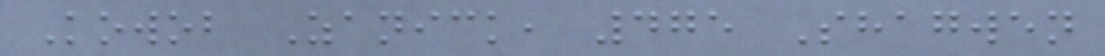Kowob Zanick, 475 Shagwen
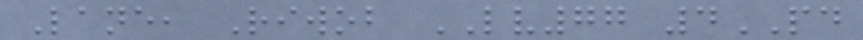Lane, Riwob LV77 4PD
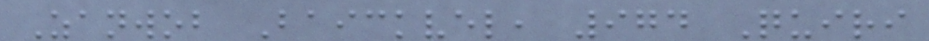Zanwob Baickvel, 974 Quiri
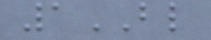1BL
